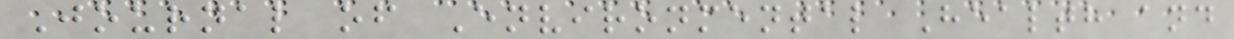Journal of Environmental Health and
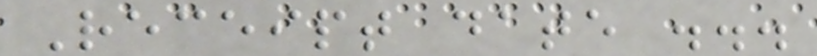Receipt date ...
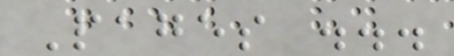Pages ...
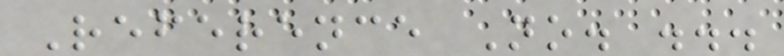Reference No. ...
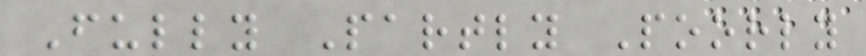Fully Partly Poorly
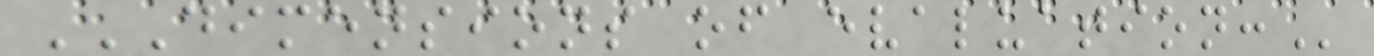DIMENSIONS OF EVALUATION:
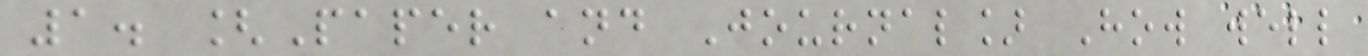1. [Paper and Journal] How well
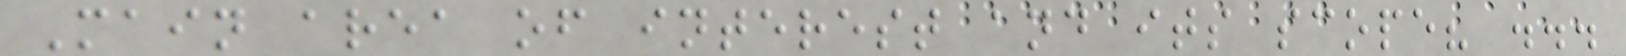Main area of interest and its scope? ...
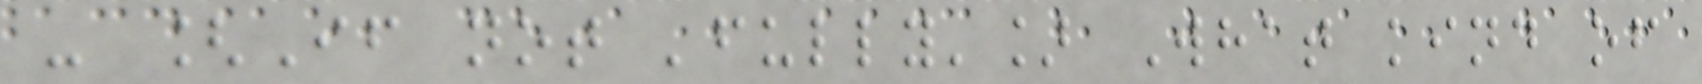- [If not 'fully'] What kind of
